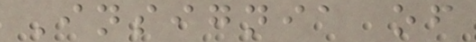Insignia of
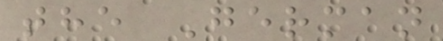the German
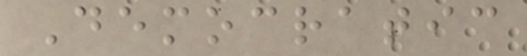Democratic
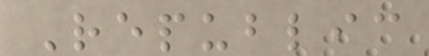Republic
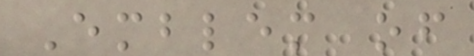Emblem of
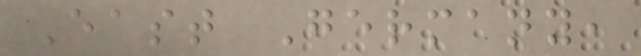East Germany,
